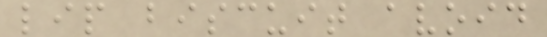lip biscuit avoid
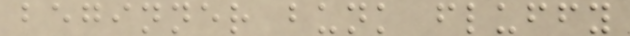beginner bunk fluffy
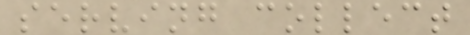serving collect
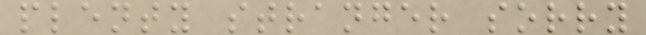plenty stranger sorry
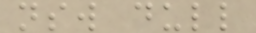nsw dull
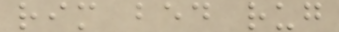rim bed rug
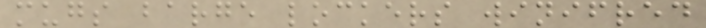mugs barge lockers winifred
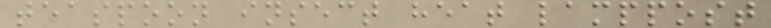teaspoon insect heat lamppost
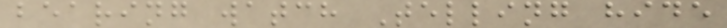bearing watch Telling hide
